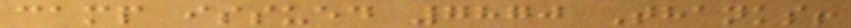camp issued 7870 Thanks!
